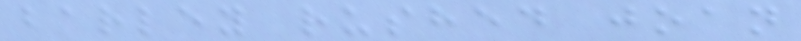barley rushed joan
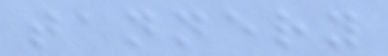tannery
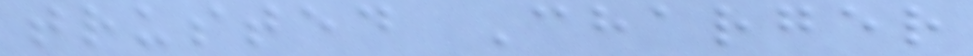trusted Charger
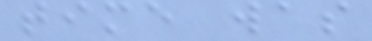time was
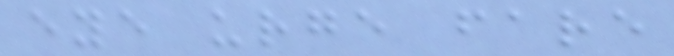eye urge fare
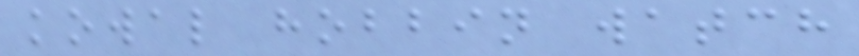kowal hobbin watch
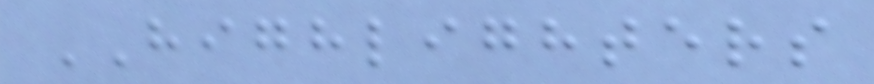HIGHLIGHTERS
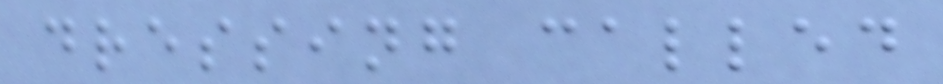dressing called
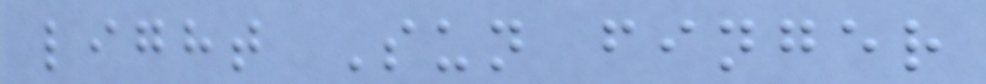light Sun finger
